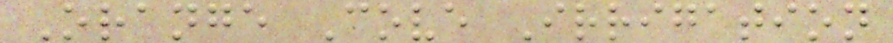Orange Cove Irrigation
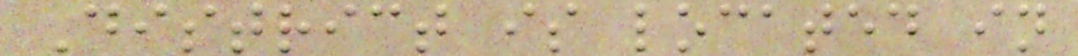District is located in
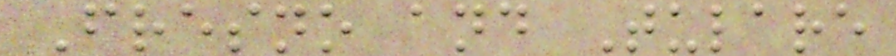Fresno and Tulare
